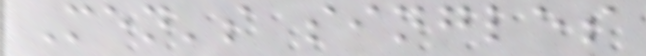Men's singles
